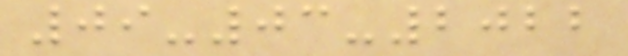09-03-2022
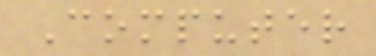Computer
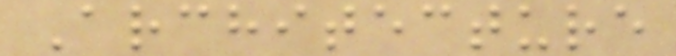Architecture
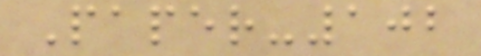Paper-102
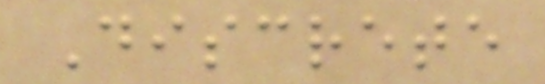Discrete
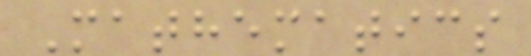Mathematics
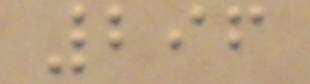296
